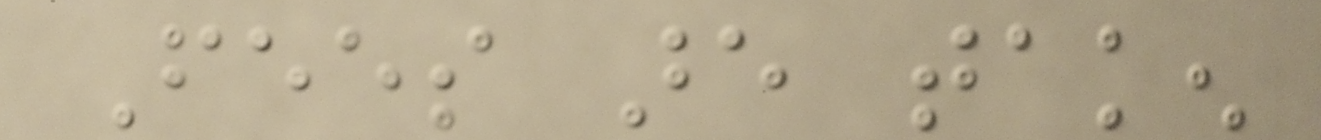Fees are taken
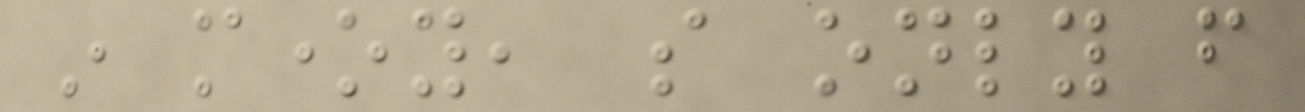in money, so only from
